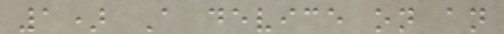1) A device on an
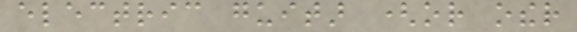electric guitar (or other
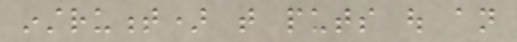instrument) that puts out an
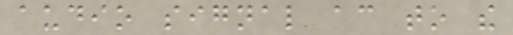audio signal according to the
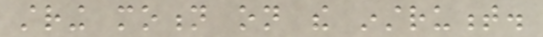string motion on the instrument.
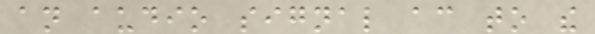an audio signal according to the
